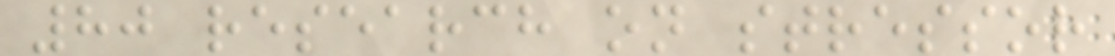80 research on stressor
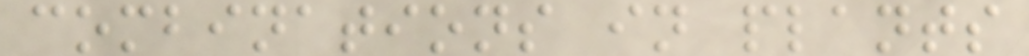combinations in plants
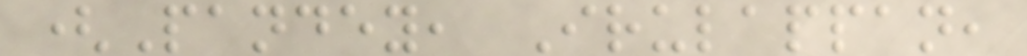(Pandey, Irulappan,
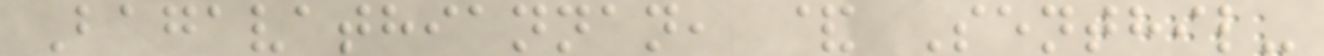Bagavathiannan, & Senthil-
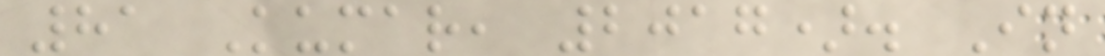81 Kumar, 2017). In
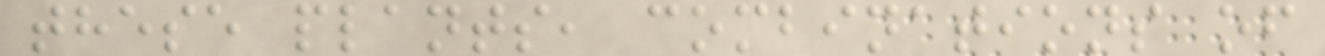these plants, combinations of
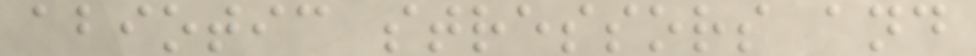abiotic stressors and
